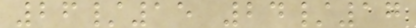26/15 24/17
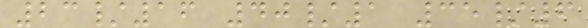23/16 40/1 35/6
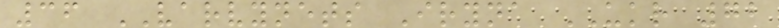36 VARVYNETS Iryna UKR 72
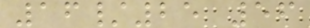16/25 56
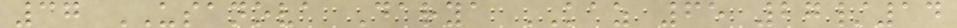37 USANOVA Darya KAZ 65 27/14
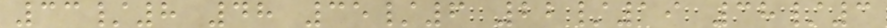33/8 48 35/6 22/19 38/3
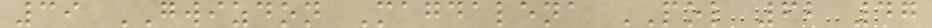39 GWIZDON Magdalena POL 62 47
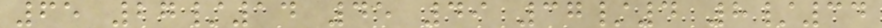65 27/14 45 49 37/4 8/34
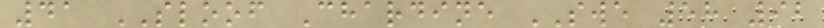41 SLOOF Chardine SWE 58 92
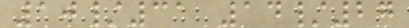10/31 14/27
